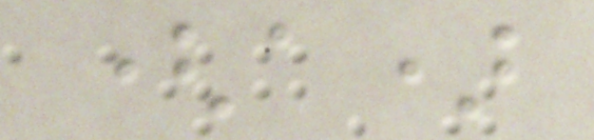(a)
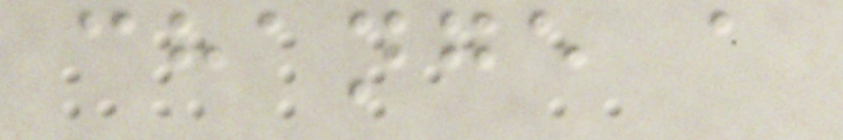change a
